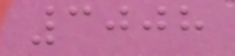3008
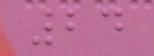24
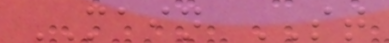MAIN ST
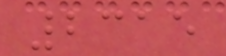2315
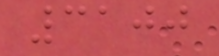3100
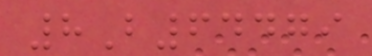8B64479
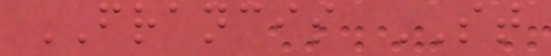FRANCIS ST
